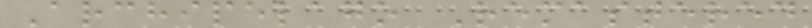Archipelago Remastered
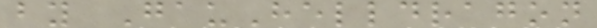by GauHelldragon
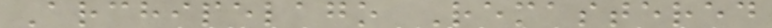Archipelago Remastered
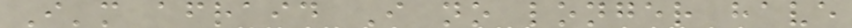I'm afraid I no longer have
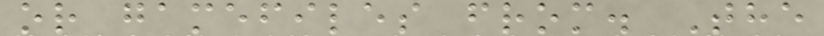or gamefiles from. The
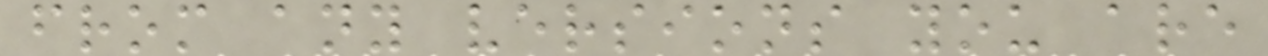from any versions you are
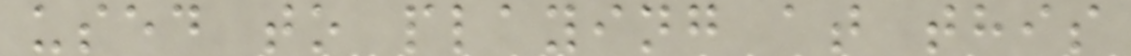used to playing at this
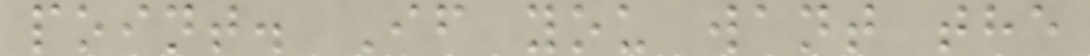point. If you want the
